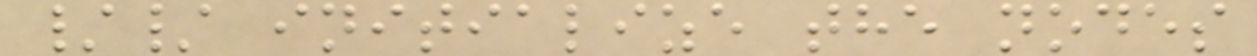// initialize the nodes
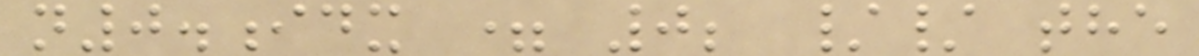n0.idx = 0; // the
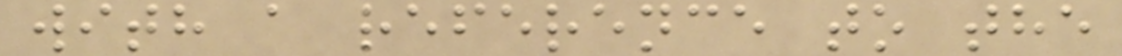with a reference to the
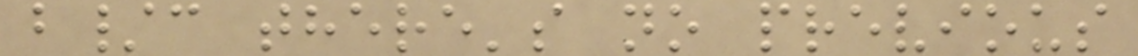b/c there's no previous
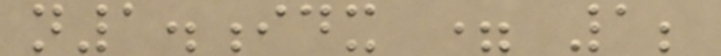n1.idx = 1;
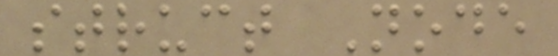struct Node
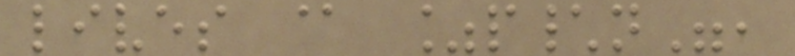lives @ %p\n",
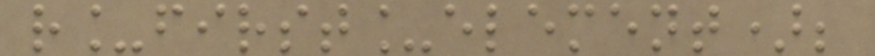r_first_element);
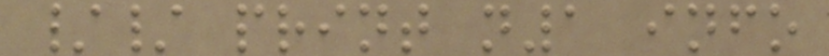// print n1 info
